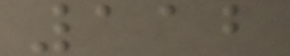112
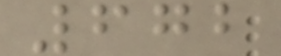672
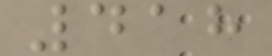418
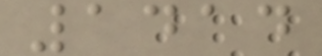1414
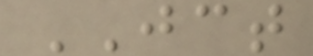JCT
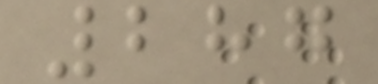287
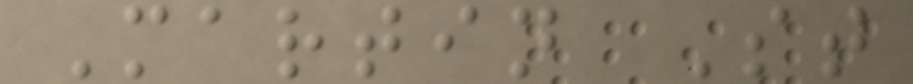Martin St
